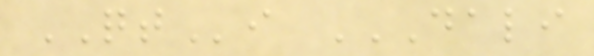QTi DALI
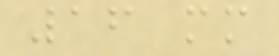16 mm
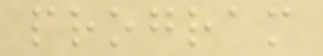program
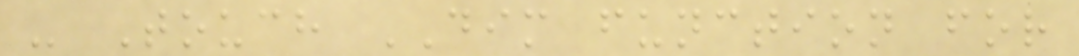- Touch DIM function for
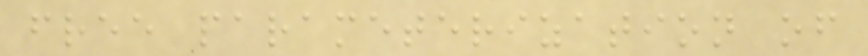free parameterization of
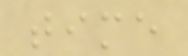time
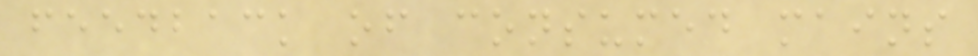feedback of consumed mains
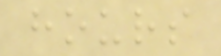hours
